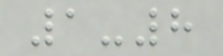1-8
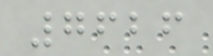7626
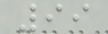99
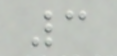3
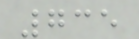735
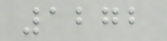1272
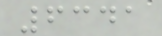6341
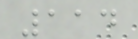114
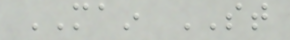MAIN ST
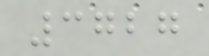3727
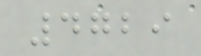4729
